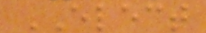ELECT
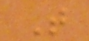T
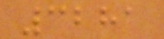3281
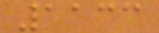1133
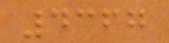4367
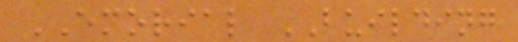EMORIAL BUILDING
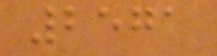2571
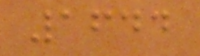1644
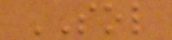SOL
